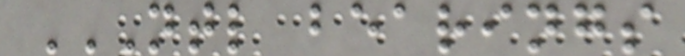NTL BEARINGS
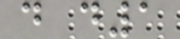d d1
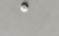a
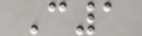C1
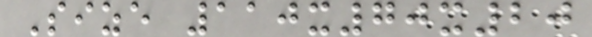Size 110x70x20
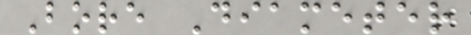Bore Diameter
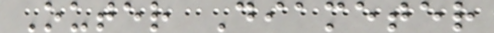Outer Diameter
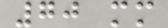70 mm
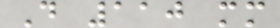D 110 mm
